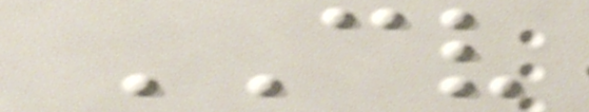CV
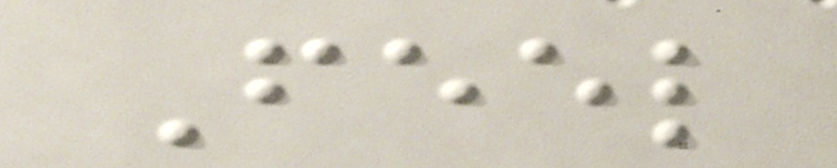Feel
